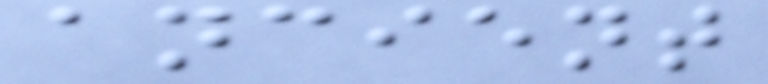ancient
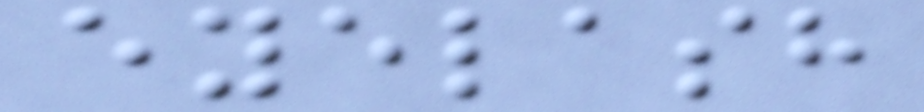eyelash
